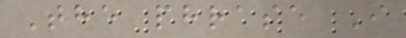The phrase I
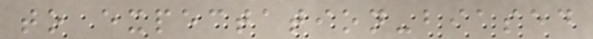to expectation-biased
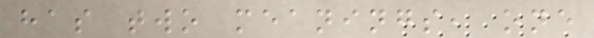has two meanings, one
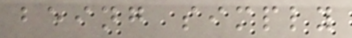being simply
